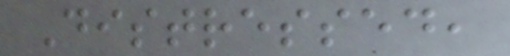Distressed,
